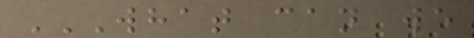WHAT CAN WE
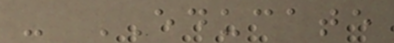- EDUCATE
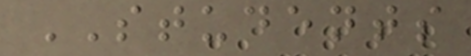STUDENTS
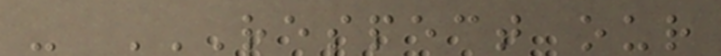- RESPECT OUR
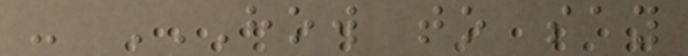- HOW TO SAY
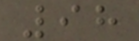98
